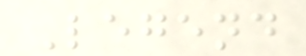Legend
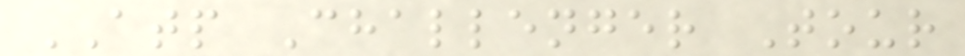ATP Challenger Tour
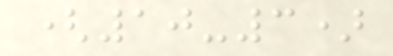(10-3)
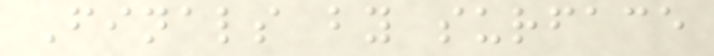Finals by surface
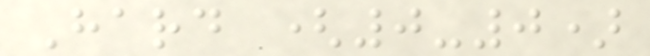Hard (0-0)
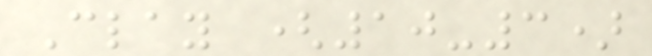Clay (10-3)
